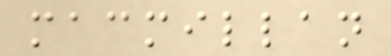macmillan
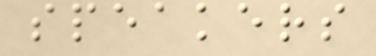speakers
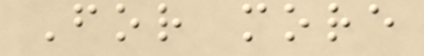For more
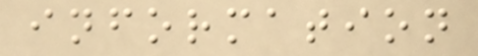information
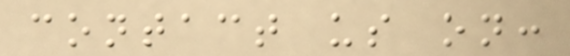contact us on:
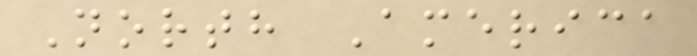North America
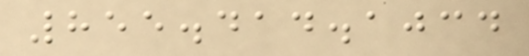855.414.1034
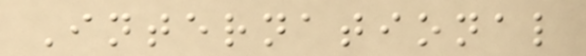International
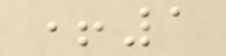+1
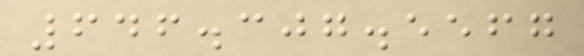646.307.5567
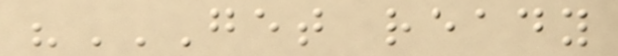"GET READY
